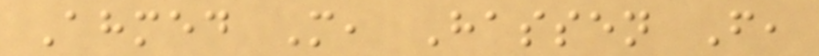Ahmed M, Hassen F,
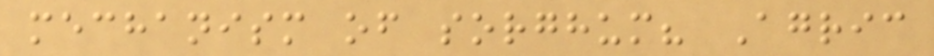mechanism of sorghum? Agric
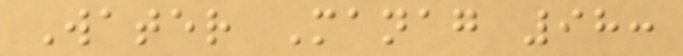Water Manag 98:
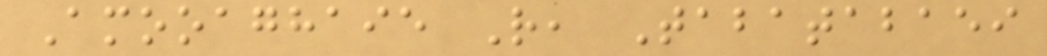Amooaghaie R, Tabatabaei
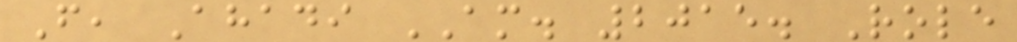F, Ahadi AM. 2015. Role
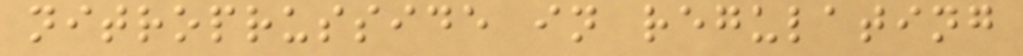nitroprusside in regulating
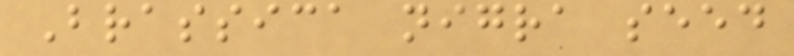Brassica nigra seed
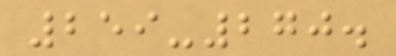259-270.
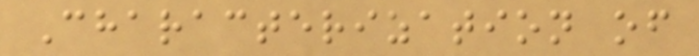Characterization of
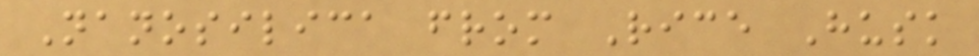Nanosilica from Rice Husk
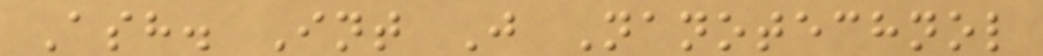Ash. Int J Nanotechnol
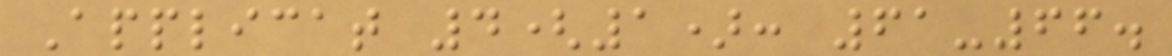Applicat 4(1): 61-66.
